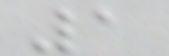1
